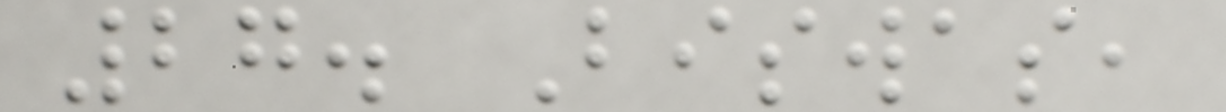27. Biswas,
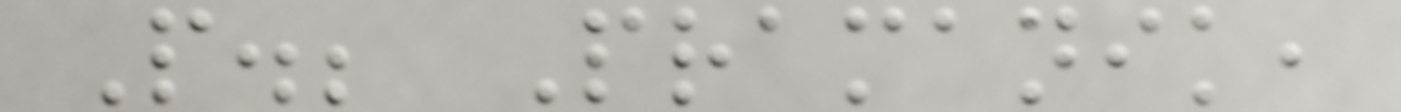P.; Pramanik,
